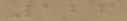126
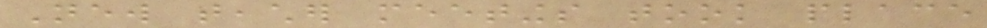New teacher meetings took place
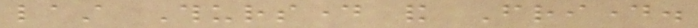last Thursday and Friday.
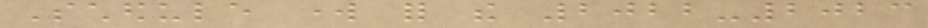Schedule work for the 2022-2023
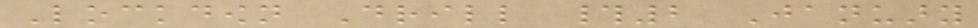Lockdown Drill #2 January
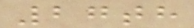27th
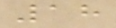18
